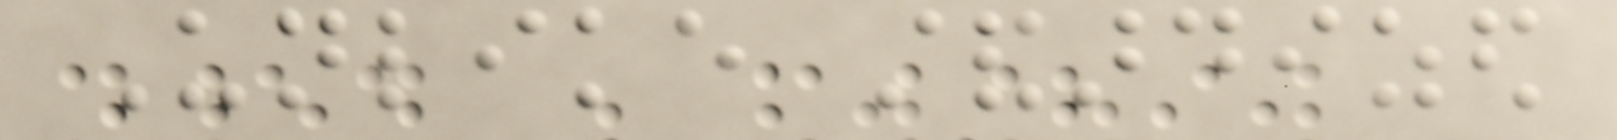Unlike standardized
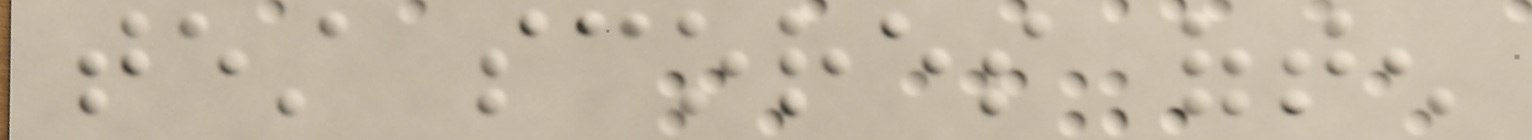test scores often
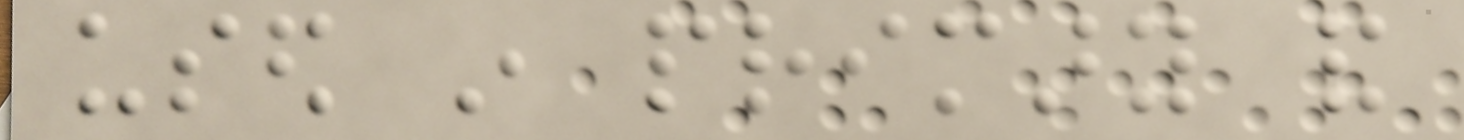used in primary and
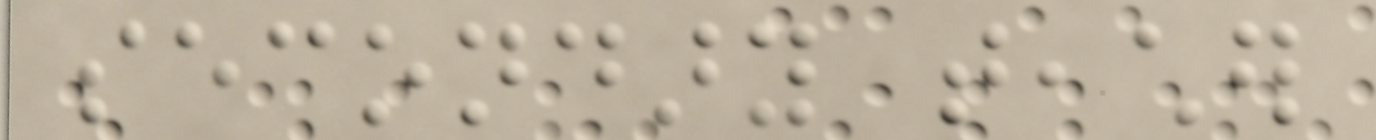secondary teacher
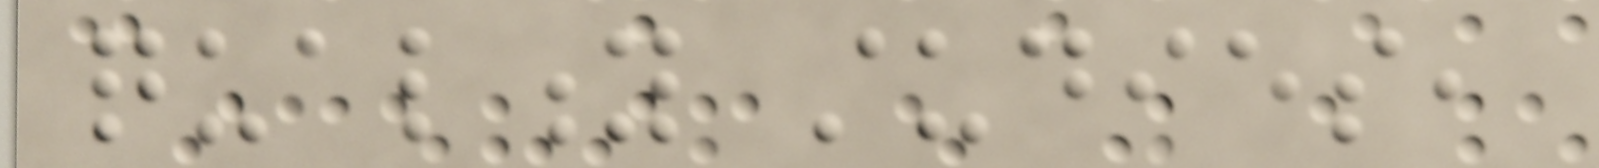quality studies,
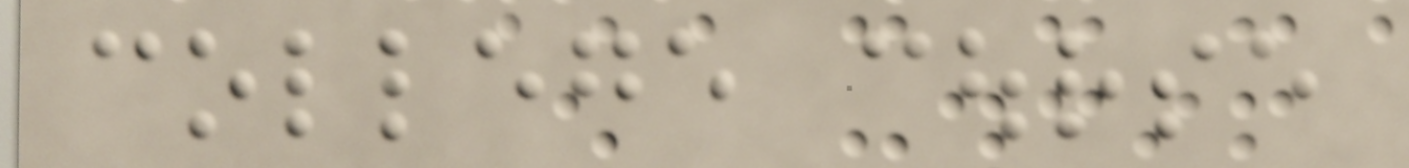college course
